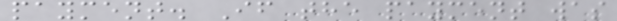payment. If the payment was
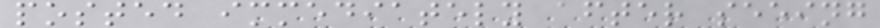posted immediately after seeing
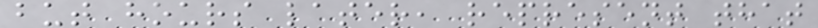but hours later, represent that
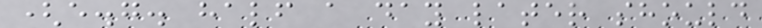(e.g. half a day later should
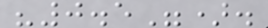"0.5").
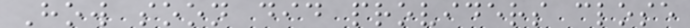How soon did providers close
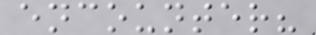encounter?
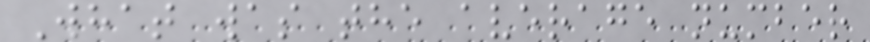What was the average number
